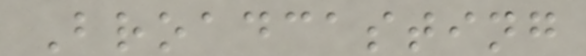Broadcasting
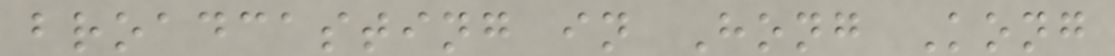broadcasting in Hong Kong
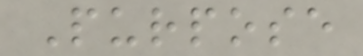Purpose
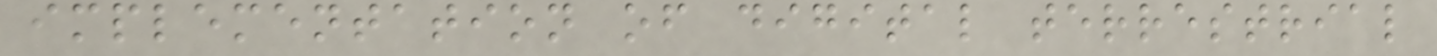implementation of digital terrestrial
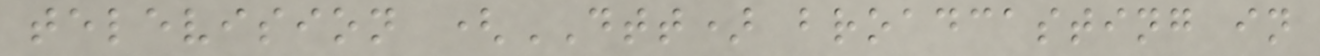television (DTT) broadcasting in
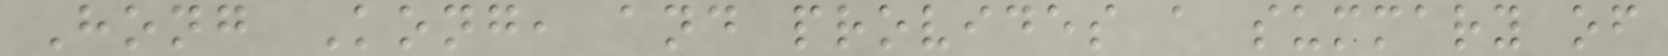Hong Kong, and provides a summary of
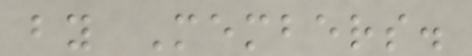by Members.
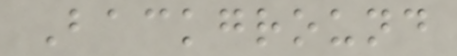Background
